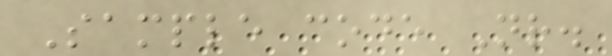Sample code Nr.
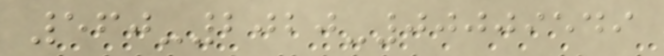560-2020-00009549
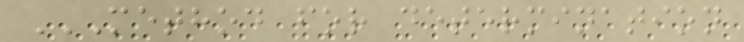METHOD FOR DETERMINATION
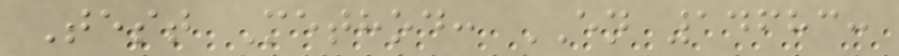Test Method: EN 14683:
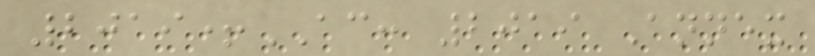2019+AC: 2019 Annex
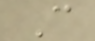C
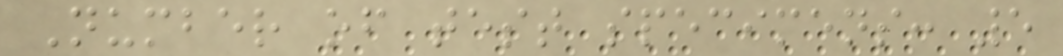Number of test specimens: 5
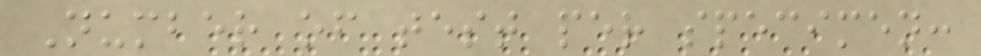Number of test per specimen:
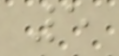5
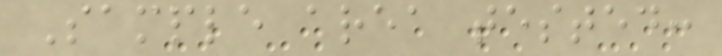Sample area tested:
